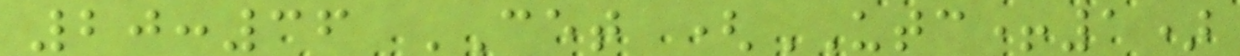20:36 CET (UTC+1)
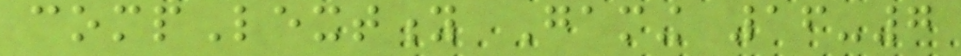compLextity Gaming 16-7
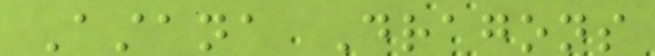Astana Dragons
